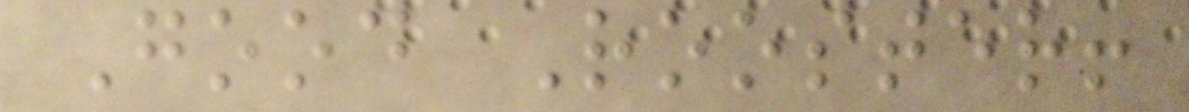Good Rooster!
